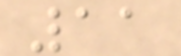11
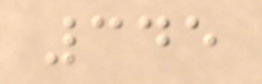345
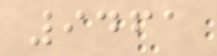9461
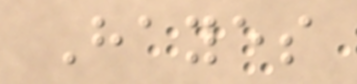Hayes
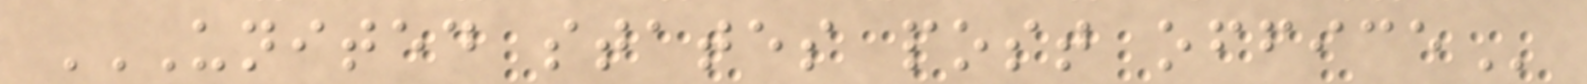UNITED STATES POST OFFICE
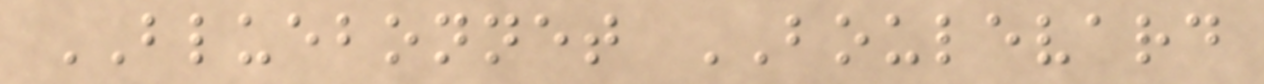BLUEBONNET BOULEVARD
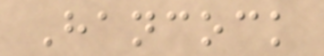Hancock
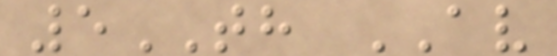5TH AV
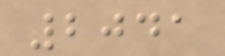2041
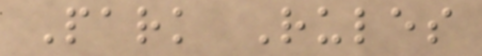Park Rules
